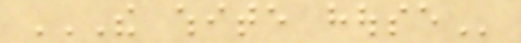THE WHITE HOUSE
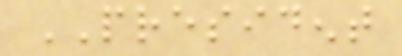PRESIDENT
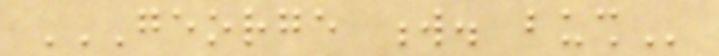GEORGE W. BUSH
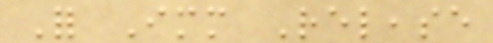For Immediate Release
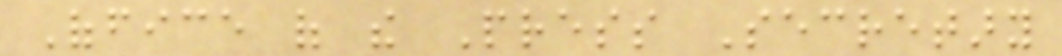Office of the Press Secretary
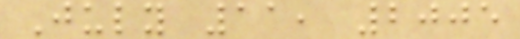July 11, 2005
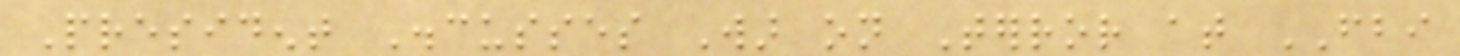President Discusses War on Terror at FBI
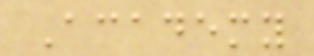Academy
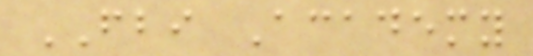FBI Academy
